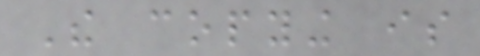The copying is
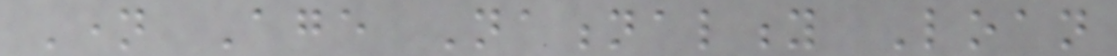Name Age Nationality Loan
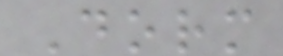Dorm
